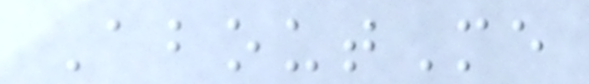AboutMe
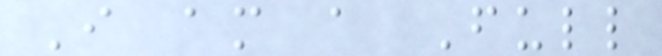I am a Full
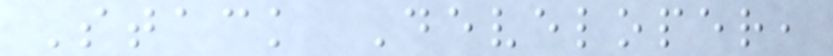Stack Developer,
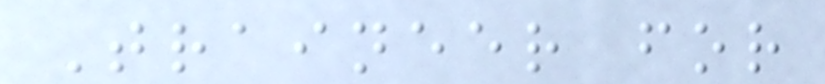Traineer for
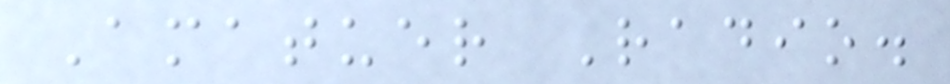Amatuer Radio.
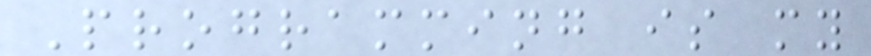Programming is my
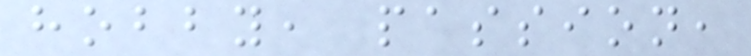hobby, passion,
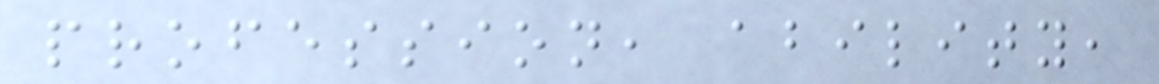profession, ability,
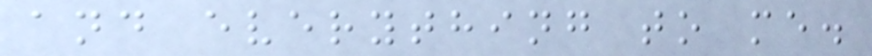and everything to me.
